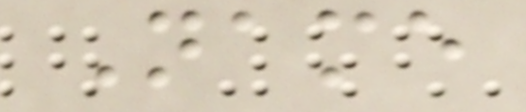Name
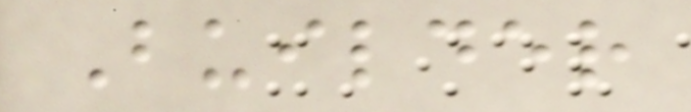Builder
